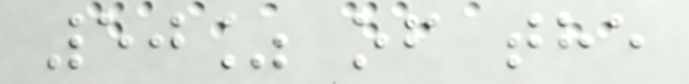50% of the
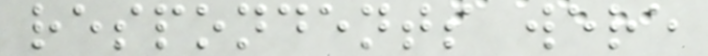respondents were
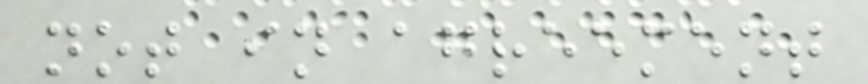not in agreement
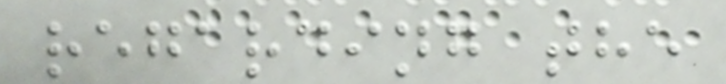regarding the
